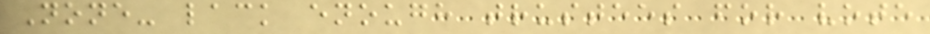None- lack enough trustees for vote
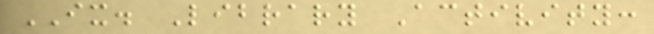IX. Library Activity:
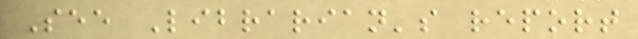See Librarian's report
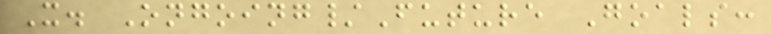X. Ongoing/Future Goals:
